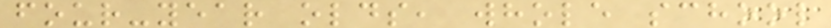four-year olds, whole school
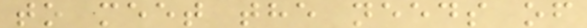to meet the needs of
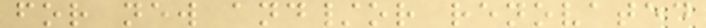for new and/or renovated
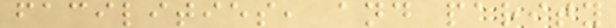facilities, and parity
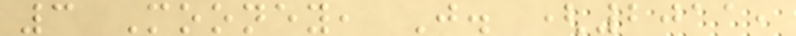3 Mooney, J. (2011,
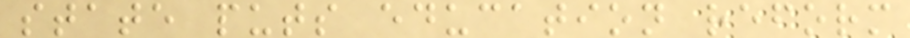state puts education reform
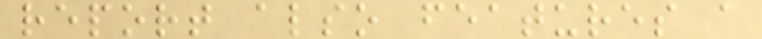report also features a
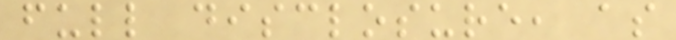full disclosure, as
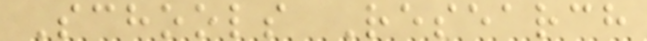Schools Research
